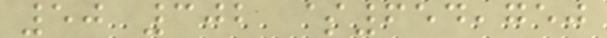50 302 $654,750
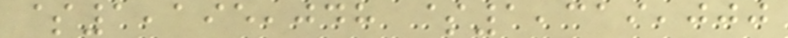$1,195,048 $1,319,000
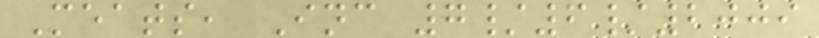Meats, Inc 7/6/2009
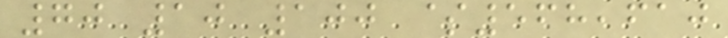70 10 100 $568,610
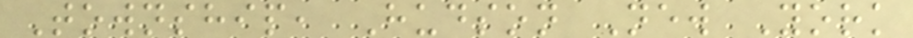Township, Hudson New York
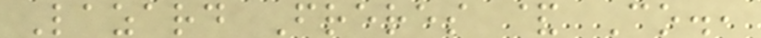Lazard Freres & Co.,
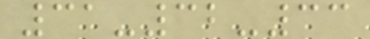31-32-33
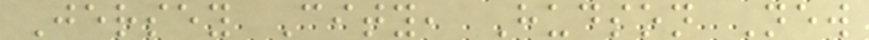Jersey City, Hudson New
